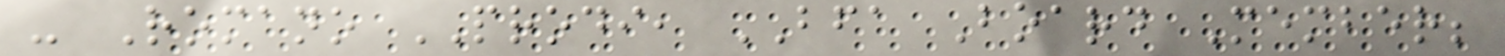- Romano PRODI, BFA Board Member;
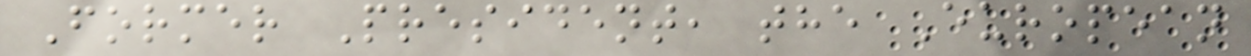Former President, the European
